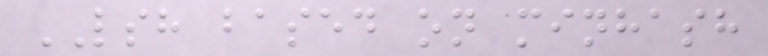LSH based on minhash
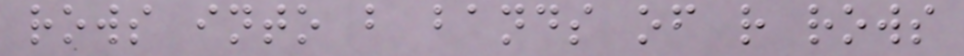rows into b bands of r rows
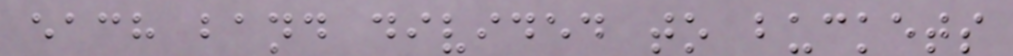each band divided to buckets
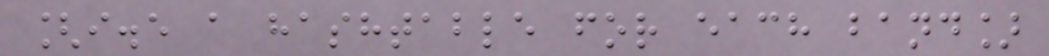[i.e a hashtable for each band]
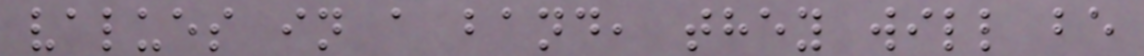values in a band, they will be
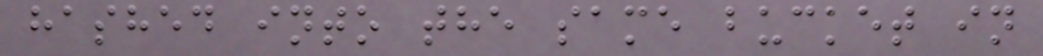hashed into the same bucket in
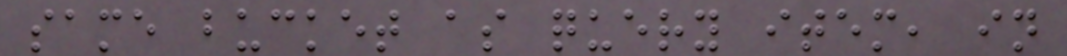same bucket as query item, in
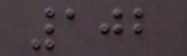102
